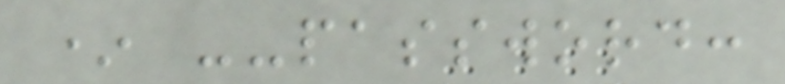* --password:
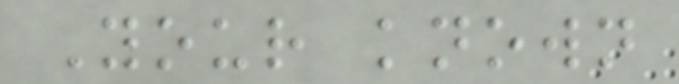Your known
